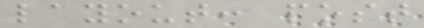layout: post
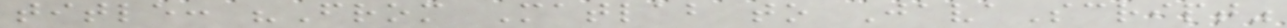title: "From Matlab to JavaScript"
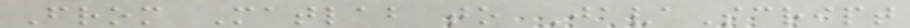From Matlab to JavaScript
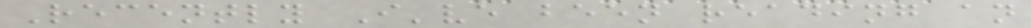Recently I've been reading an
